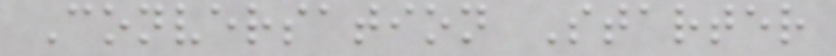Conversation Starter
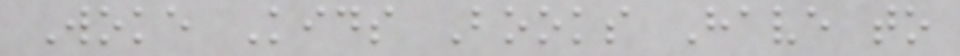Woke Kids Books Have to
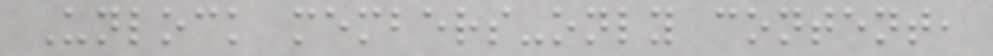Unlock members-only content,
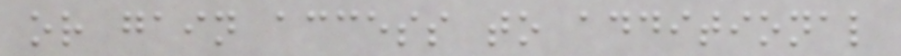or gain access to additional
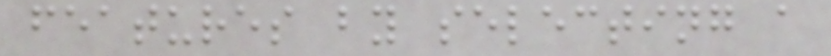features by selecting a
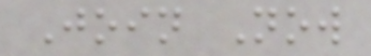Join Now
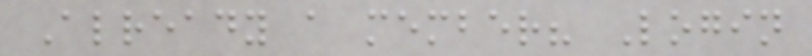Already a member? Login
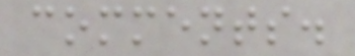comments.
